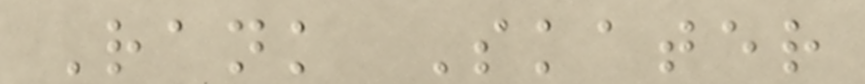Rank Skater
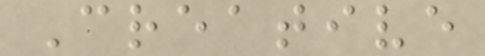Creative
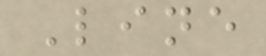Line
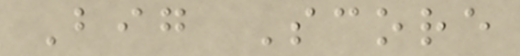Big Score
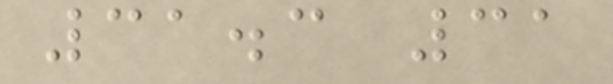31.3 31
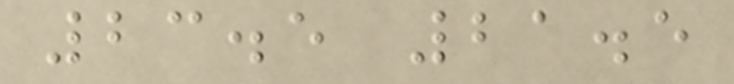23.5 21.5
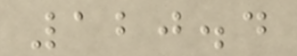120.4
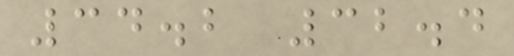34.2 32.4
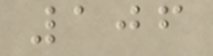106
